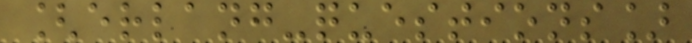[erlang-questions]
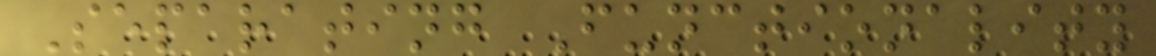Separating Functionality
